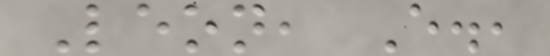Leon, E.,
